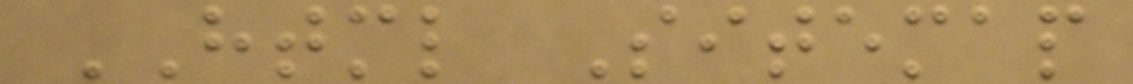HTML Sitemap
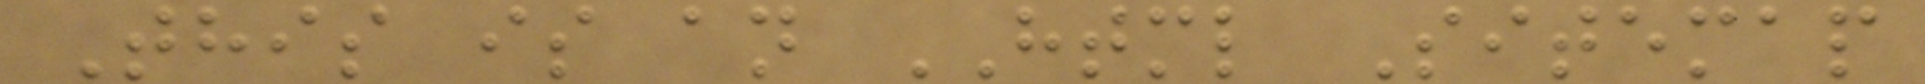This is an HTML Sitemap
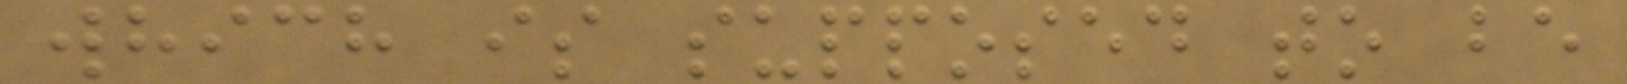which is supposed to be
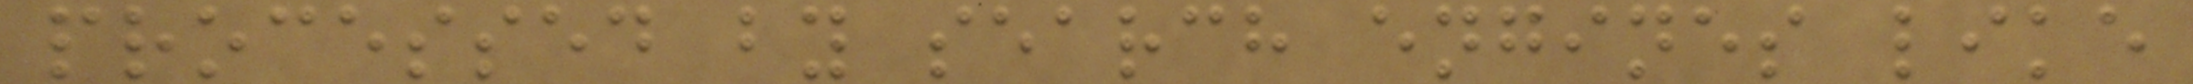processed by search engines like
